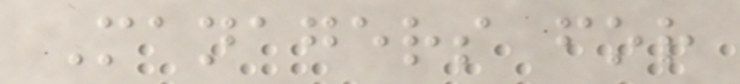Managers for
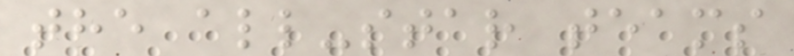the all-star teams
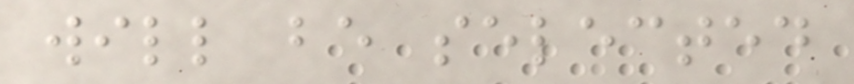will be selected
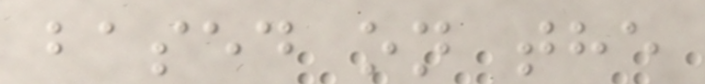based on the
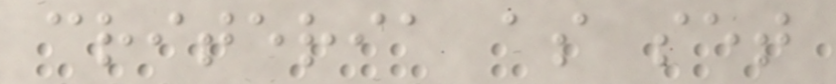criteria as set
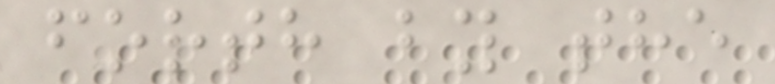forth by the
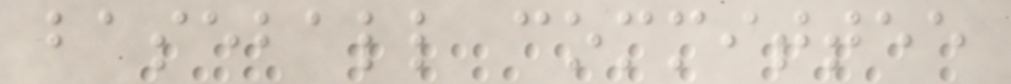baseball committee
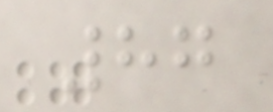87
